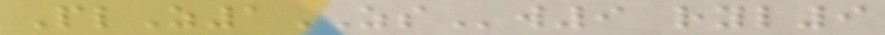PlZ1ZSw9 ryl9
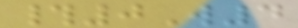#0W4
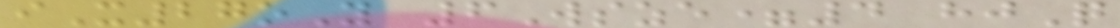iX27oY 6Wsze=4 hjQ
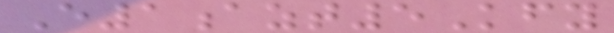E1azt5Kfy
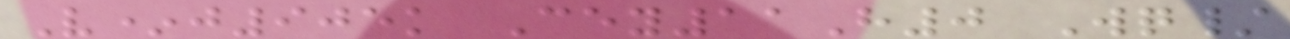V*j905k Cey11H0 Wq/
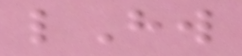lHw
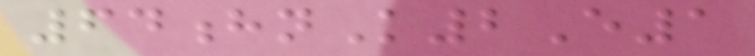64hnK2E1
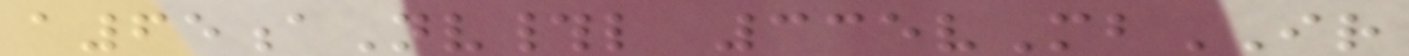a65aNv#l 335vMbIR
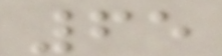65
